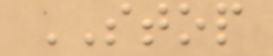STOP
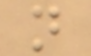n
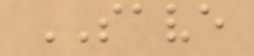SAVE
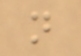n
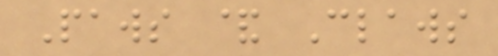Paws & Claws
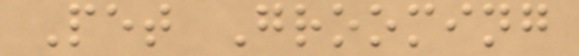Pet Grooming
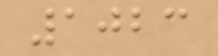1023
